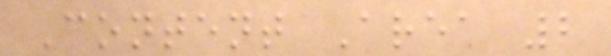Content Area 2
